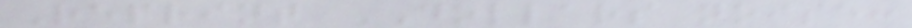Reprint DOLLARS noise:
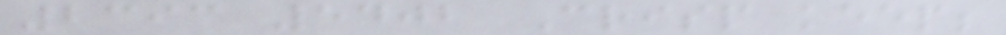2393 5402 Crisp keep;
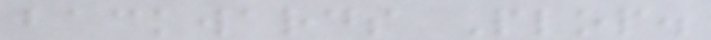backwards Plop.
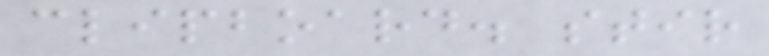clipboard. stir
